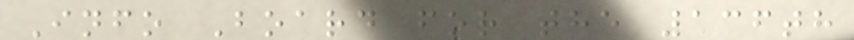Info Board for the 136th
